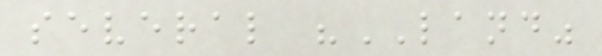several "LAND"
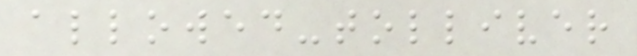allowed-tolliver
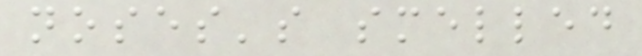noses's smelled
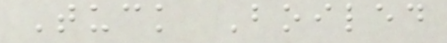Tuck Boiled
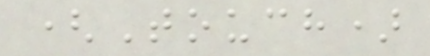(Touch)
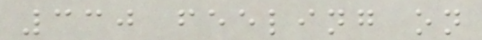330 feeling on
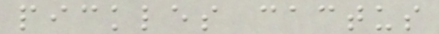pickles cactus
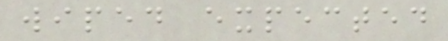wiped expected
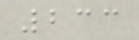233
